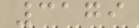3179
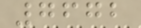7672
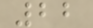22
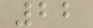22
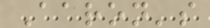Aaron's
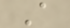A
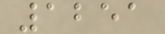1251
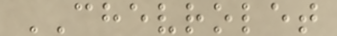CHEVROLET
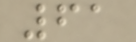61
